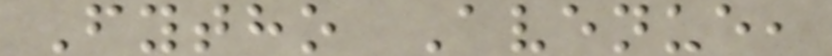Fytho Avenue,
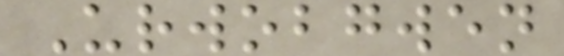Urwobgwen
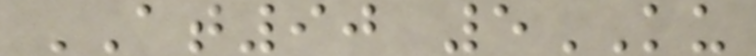AT90 5KU
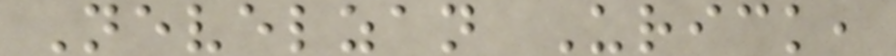Nevelzan Urick,
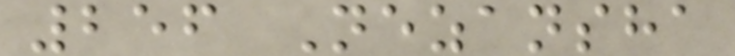256 Nezansha
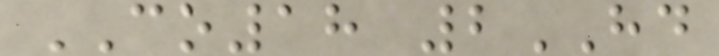CO18 2HD
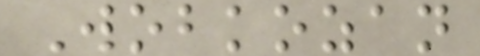Wobkozan
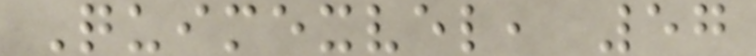Quimexvel, 57
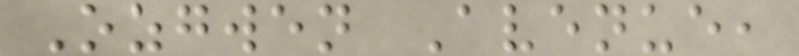Ozgwen Avenue,
